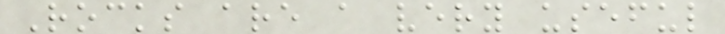Rocks are a very useful
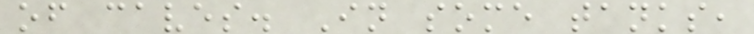of caves. In some tanks,
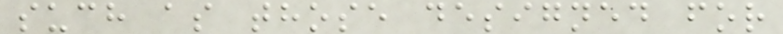such as those designed for
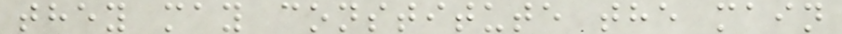they may constitute the main
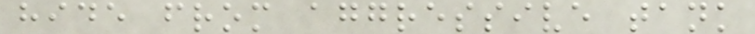hide from aggressive tank
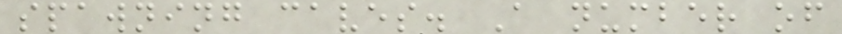spawning caves. A number of
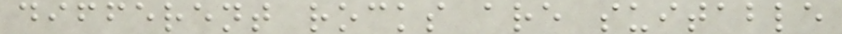different rocks are suitable
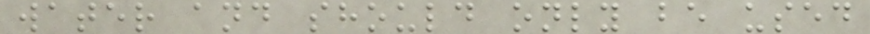water and should only be used
